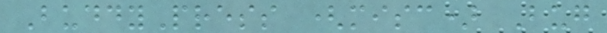BuddyPress (misc) Bug
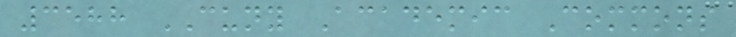3588 CUNY Academic Commons
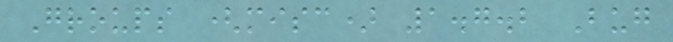Groups (misc) 1.7.2 Bug
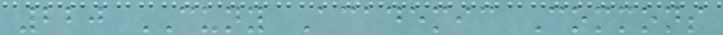220 CUNY Academic Commons
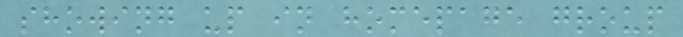showing up in homepage group
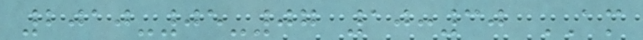2010-05-07 10:30 AM
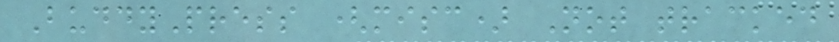BuddyPress (misc) Not tracked
